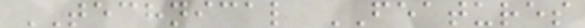TECHNICAL FEATURES
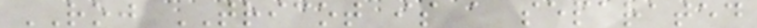ROJ TRICOT is a separated
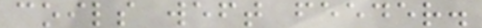coils weft feeder.
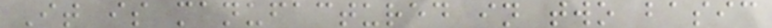It is manufactured in two basic
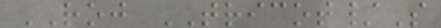ROJ TRICOT/S
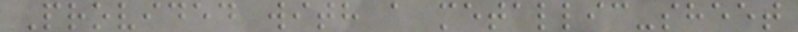Provided with a metallic-sheet
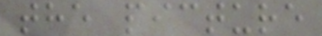the picture
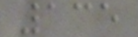135
